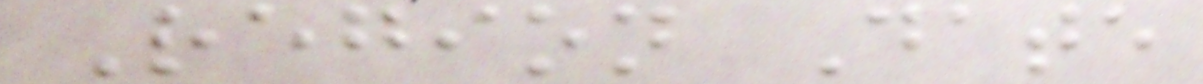Region Date
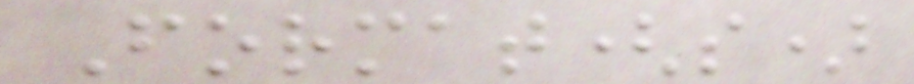Format(s)
